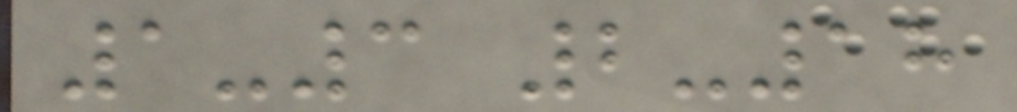1-3 2-18
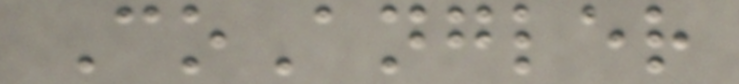CoAngler
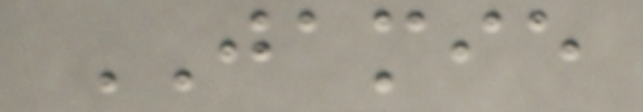JAMIE
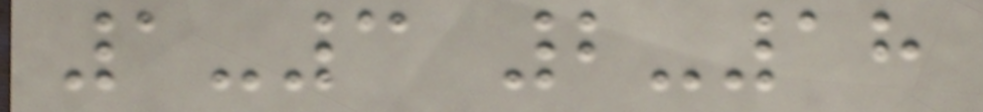1-3 2-18
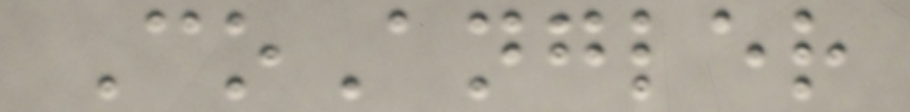CoAngler
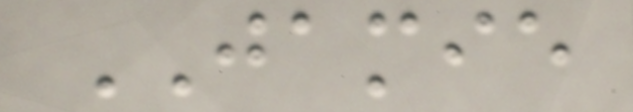JAMIE
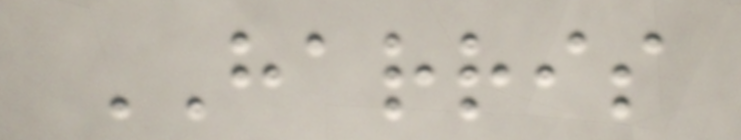HARRIS
